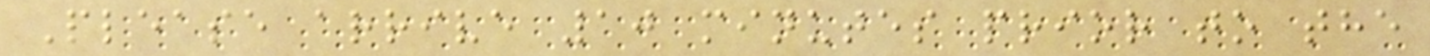Please arrive 10 minutes prior to the
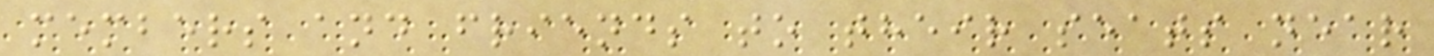members and friends to their seats near
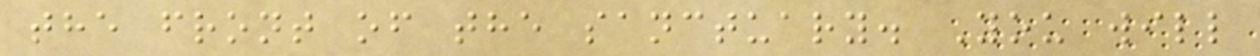the front of the sanctuary. You will
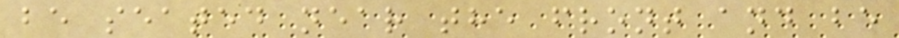be seated near the front and be
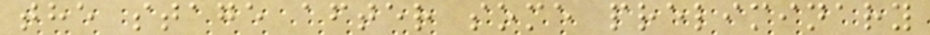the stage after some preliminary
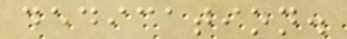dedication.
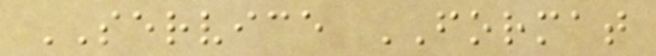SERVICE FORMAT
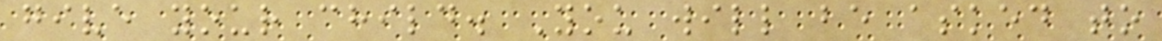give your child. You will be asked to
